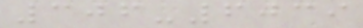306-6039
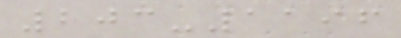203-1196
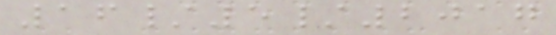16/5/2017
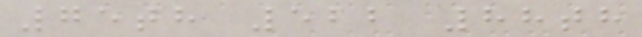75th 522 88th
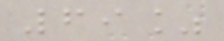69%
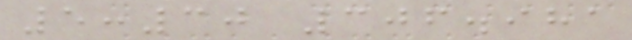5:30 306.981
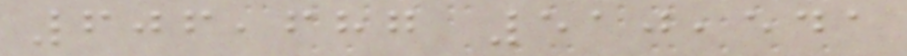606,687 510,541
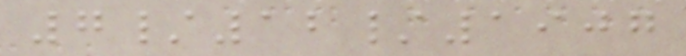7/12/1907
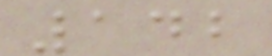142
